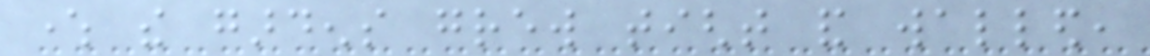where the gardens grew tight and walled,
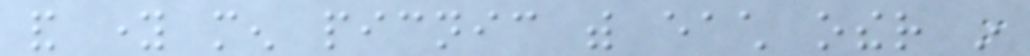and young men picnic with each other in
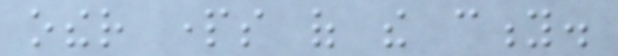other parts of the city.
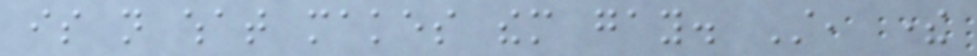is not what makes them gay. Still, there
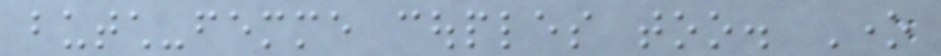butch-femme couples too. One
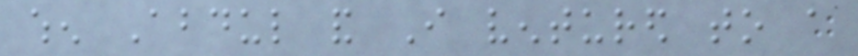when Abdul and I ventured to a
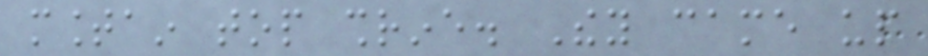mountain top shrine. They came up
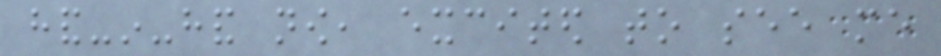hand-in-hand now, excited to see me
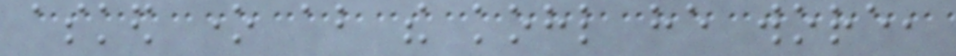asked one about the kohl he wore,
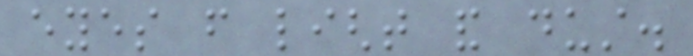eyes from light and dust.
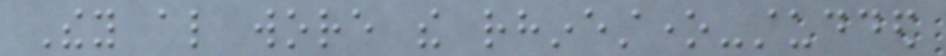They also wore the rhinestone-studded
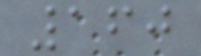160
